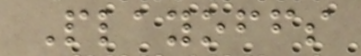Playoffs
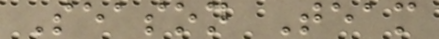Season Team
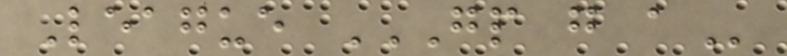League GP G A
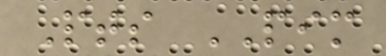Pts PIM
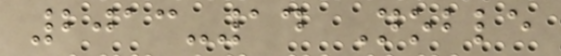2013-14 Noble
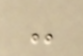-
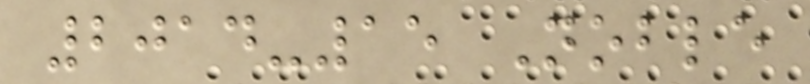2014-15 Noble
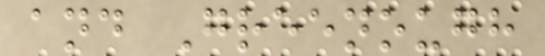and Greenough
